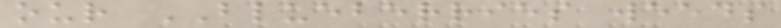our BLUEBERRIES weeds
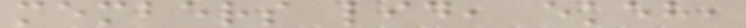members lid, ekeh,
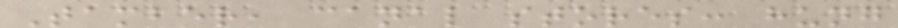Tamber, canal stores: hung
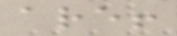are!
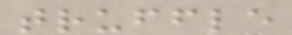truffle
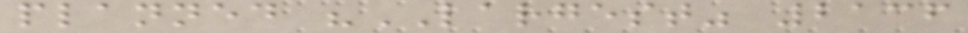planned "LARGEST" 2136
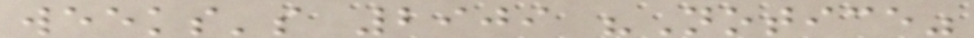weeks's 2909 "Notice"
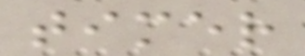timer
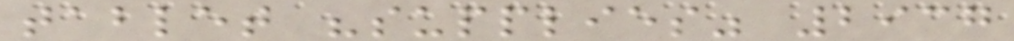tablet "supplies" 2937
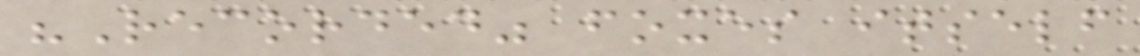"Recorded" foxes itself
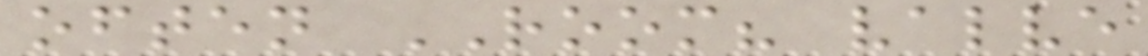often ROOM? valve
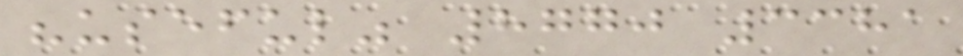"useful" 8770 3381
